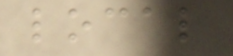local
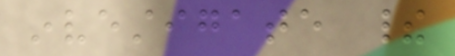investigate their
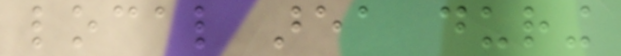local area during
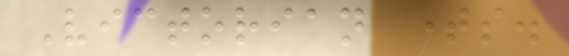Victorian times.
